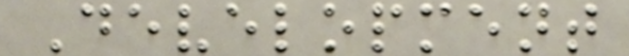Development
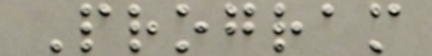Program
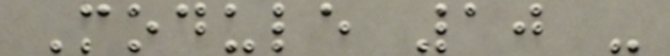Module 10 -
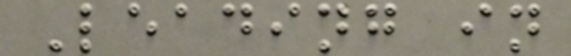Leading in
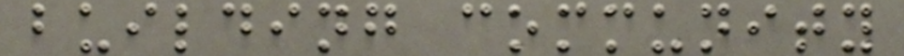building community
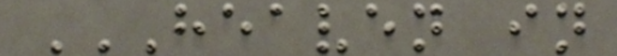HEAVEN IN
